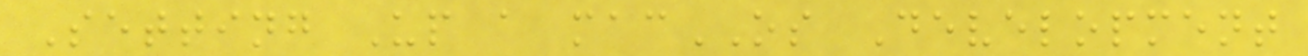Setting Up a macOS Development
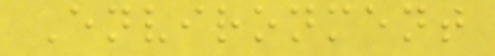Environment
